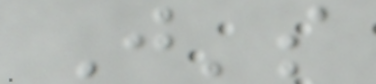J's
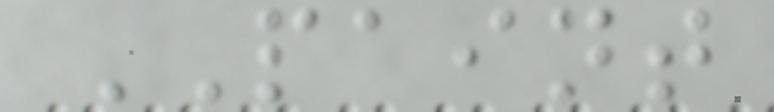PAINT
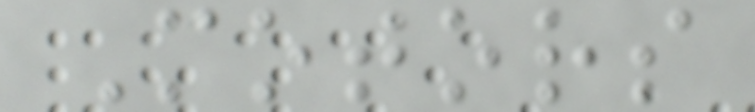Motors
